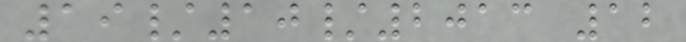19/10/2013 12
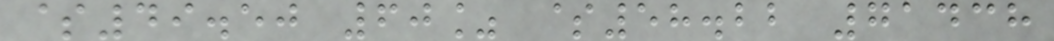$49.50 60% $58.22 71438
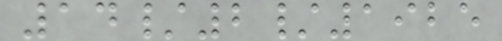14/2/1925
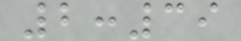2:39
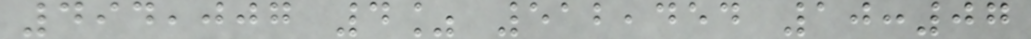494,007 4% 512,454 10:07
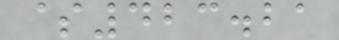$423.21
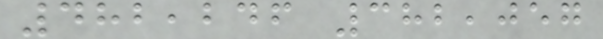482,246 382,057
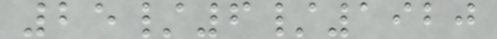25/6/1920
